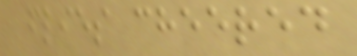flies cheered
